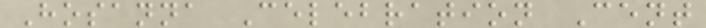Hosanna Celebration Cent
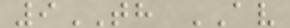9TH AV
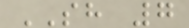SH 7
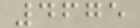4675
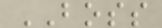BOSS
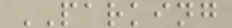PARKING
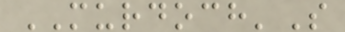MURDOCH'S
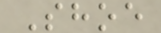Shoe
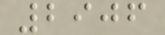2906
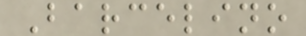Barcelino
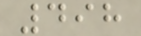498
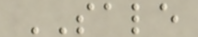SALE
